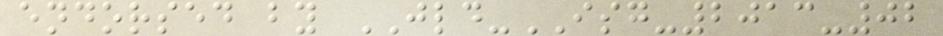endorsed by JLD-ISG-2013-02
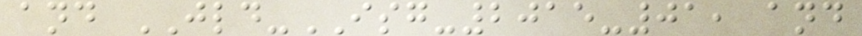and JLD-ISG-2015-01, and
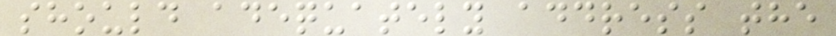should adequately address the
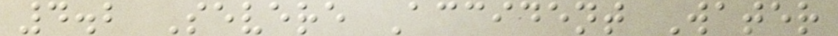4.2 Severe Accident Water
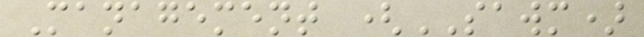Management (SAWM)
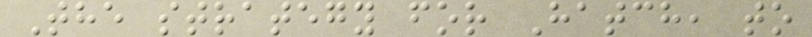The strategy for Hatch, to
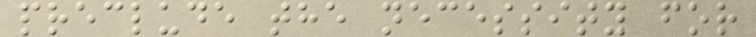preclude the necessity for
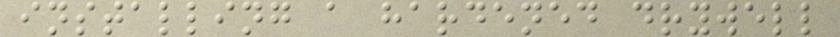installing a hardened drywell
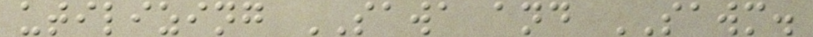utilizing SAWA and SAWM.
